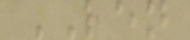LEN
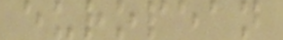european
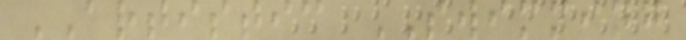ARTISTIC SWIMMING
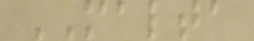MALTA
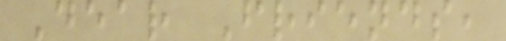Dear Friends,
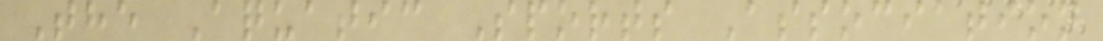The Aquatic Sports Association
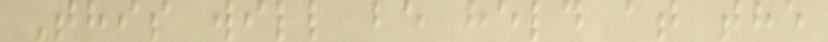This will be held at the
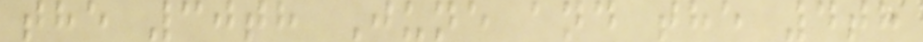the 30th June and the 4th
